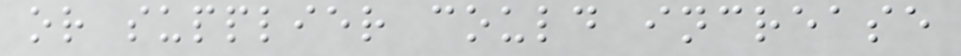or supplier could increase
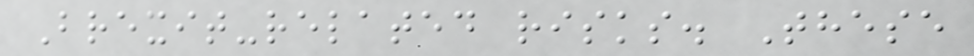Brexit-related risks. These
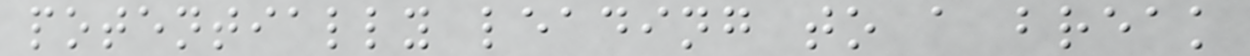potentially leading to a break
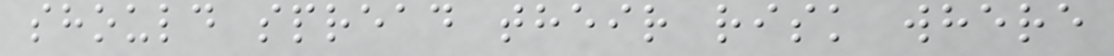should spread their risk where
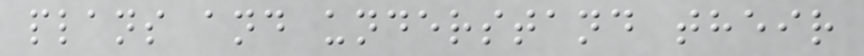plans and understand their
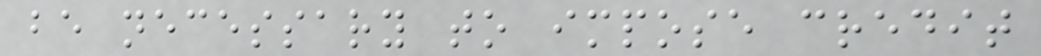be necessary to impose credit
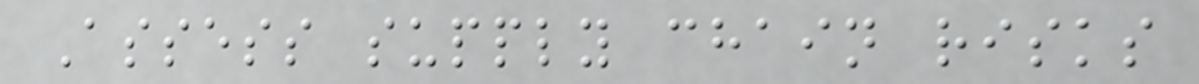Assess supply chain risks
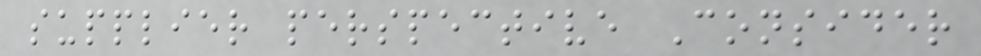supplier perspective Consider
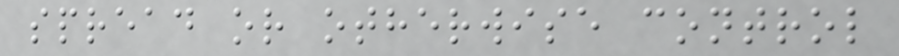spread or otherwise control
